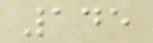145
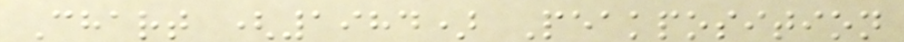Chart (1984) Peakposition
